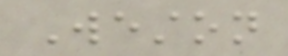Weston
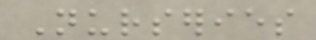Nurseries
